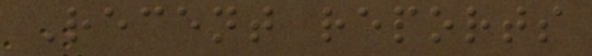Recent reports
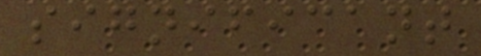significant
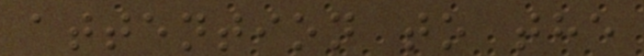attention to the
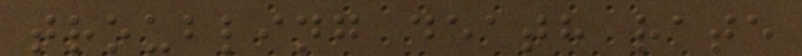troubling death rate
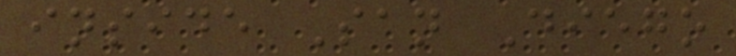inside San Diego
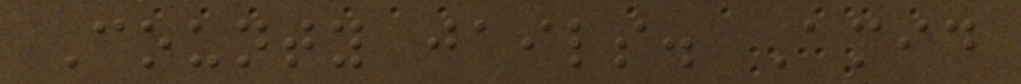County jails. Amid
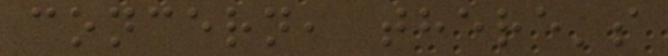concern, there's
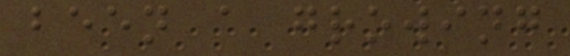been a growing
